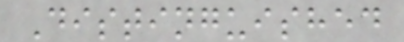Distinguished
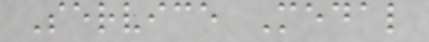Service Medal
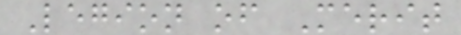Legion of Merit
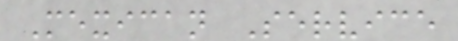Mexican Service
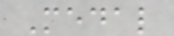Medal
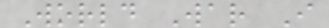World War I
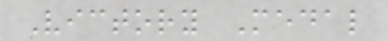Victory Medal
